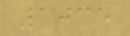1035
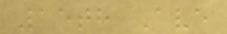15th Ave
